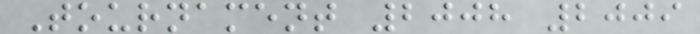Tournament 2008 2009
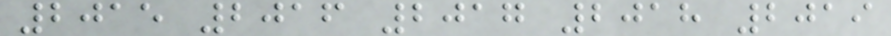2015 2016 2017 2018 2019
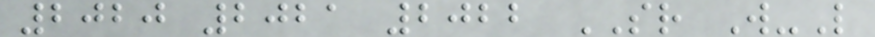2020 2021 2022 SR W-L
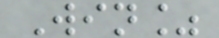Win%
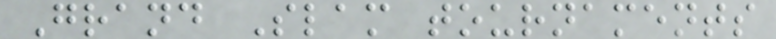Grand Slam tournaments
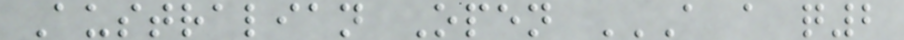Australian Open A A Q2
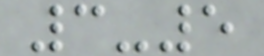3-5
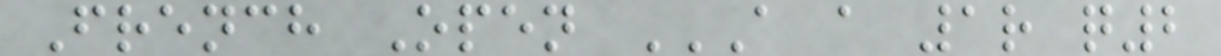French Open A A 1R Q2
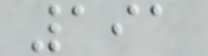191
